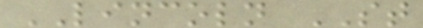LINCOLN ST
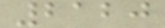2120
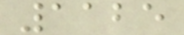1125
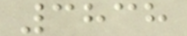3838
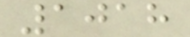1018
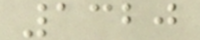1320
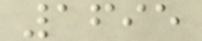1695
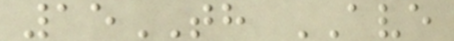15TH AVE
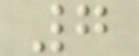7
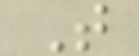T
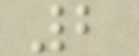2
